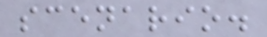scenario.
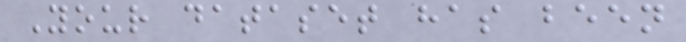Your dataset has been
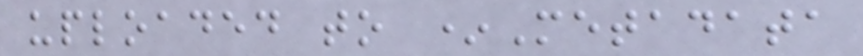uploaded to *Metadata
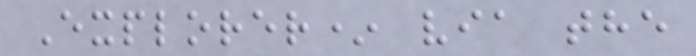Explorer* via the
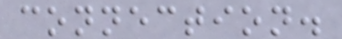connection.
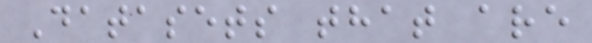Datasets that are
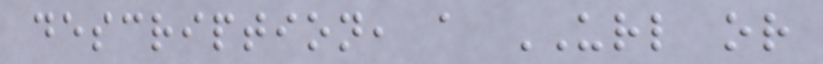description, a URL or
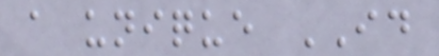a unique ID
